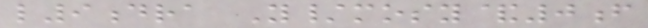l9dra Y/mosy&0f
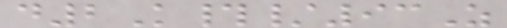d2K#/93Z
